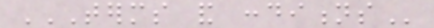TERMS AND CONDITIONS
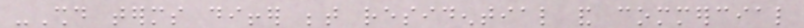-Should terms differ between residential and commercial
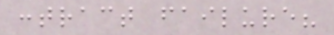contract failure?
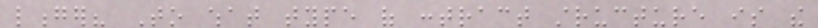longer? To what type of contract structure is the
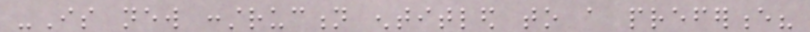-Is new construction entitled to a preference?
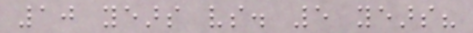10 years vs. 5 years?
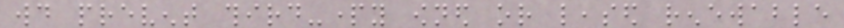would prevent third-party owned or leased renewable
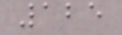125
